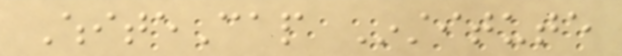WhiteCap Institute
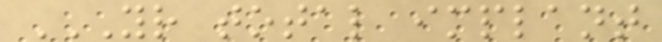YOUR TOTAL IMPLANT
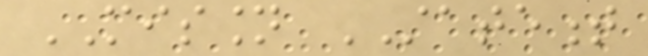MISSION STATEMENT
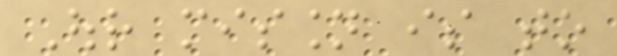Our mission is to
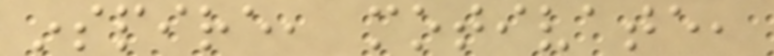inspire, motivate,
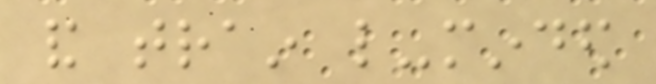and train like-minded
